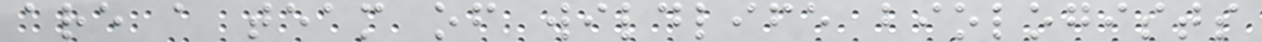are a team of wildlife biologists
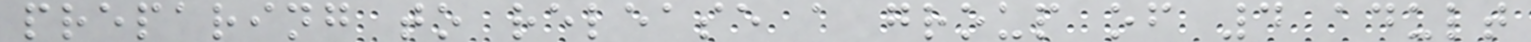preparing to release a group of 4 adult
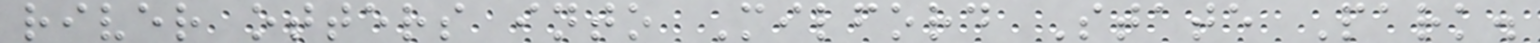river otters into Milford State Park.
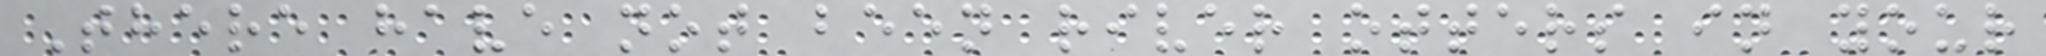There have not been river otters in your
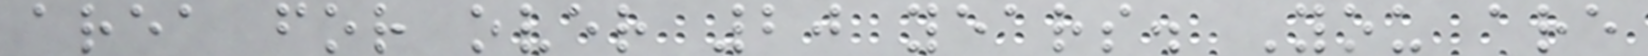area for over 20 years. You are
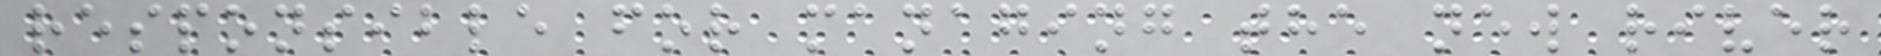responsible for managing the new river
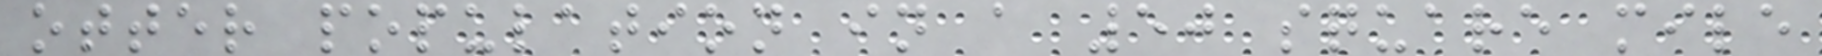otter population in a 50 square mile
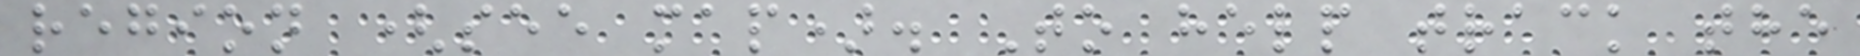region (see map). To help track the
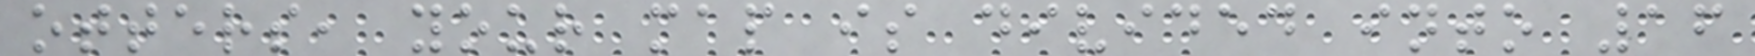otters, your map is divided into 16
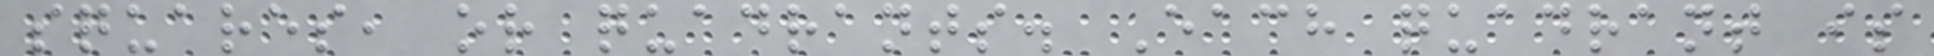squares, or quadrants. Each quadrant is
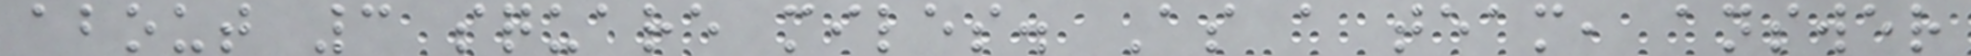about 3 square miles. As a team, answer
